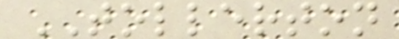TOLLERTON
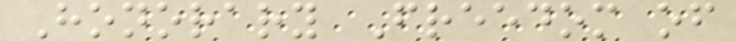Honorary Freedom of
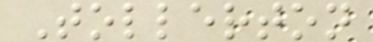Tollerton
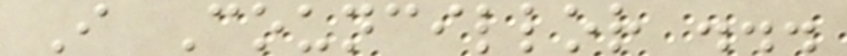I Councillor ...
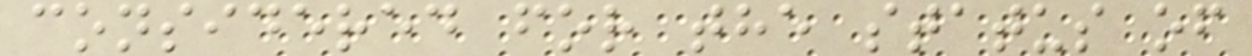considered for the status of
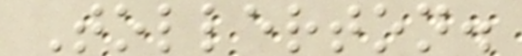Tollerton.
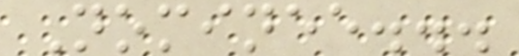Nominee...
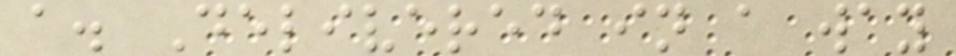a. Delivered in a way
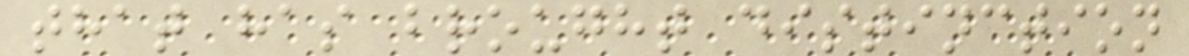that has brought distinction
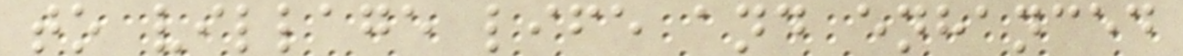to village life and enhanced
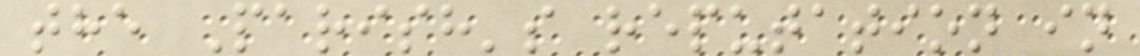the Parish's reputation in
